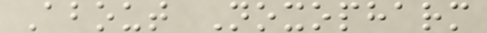About Noxopharm
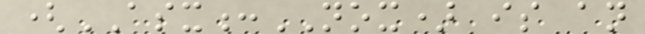(ASX:NOX) is an
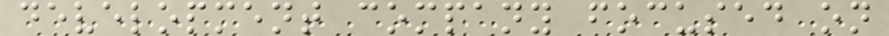development company focused on
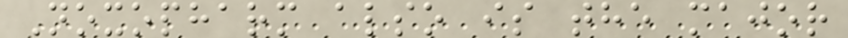Noxopharm also is the major
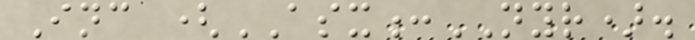Inc (ASX:NYR).
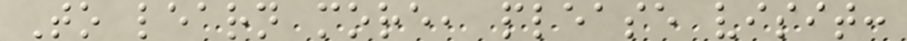To learn more, please visit:
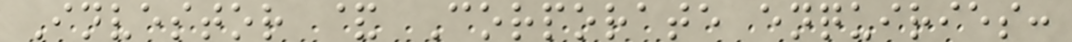Investor & Corporate enquiries:
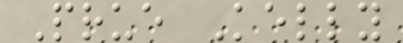Prue Kelly
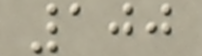100
